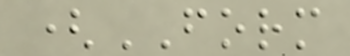(FORM
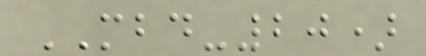MBD-20)
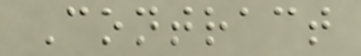Contract
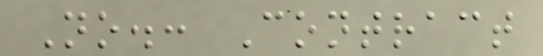No.: Contract
